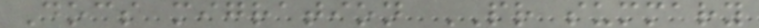Docs migration PR summary
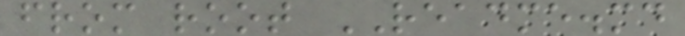from root README.md
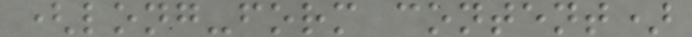(long-form content)
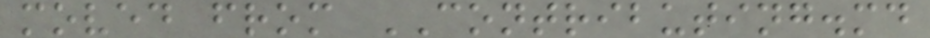moved from CONTRIBUTING.md
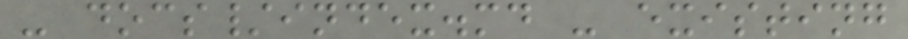- docs/index.md - existing
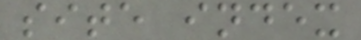site index
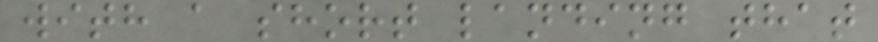with a short landing that
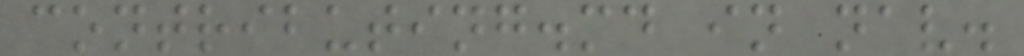contributing.md in nav.
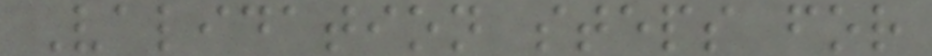Validation steps for
